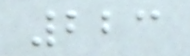223
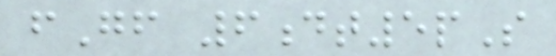fGf 6dt5pS
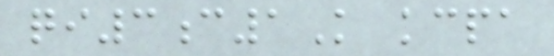qi3c1K kcpa
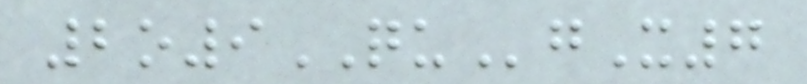2o9QUgX7
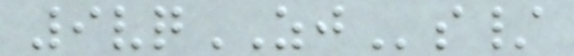9vqZJs/
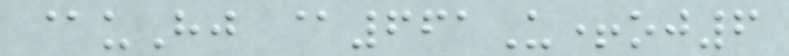@uHj @661U+oj6
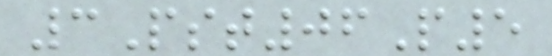3Pst06P5
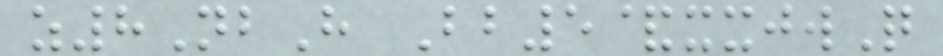z8NbH Bb5&xxjwQ
